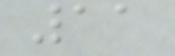11
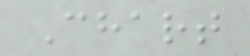Chart
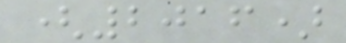(2016)
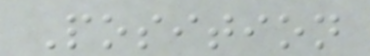Position
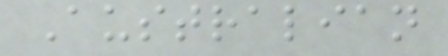Australian
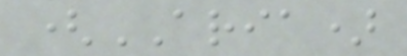(ARIA)
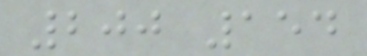200 154
